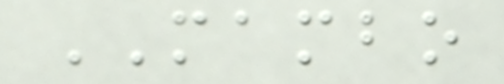MAMBO
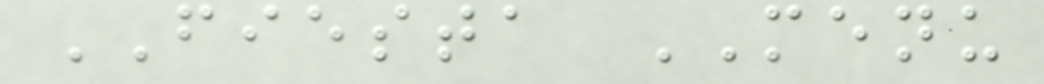FIESTA MENU
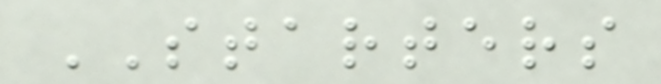STARTERS
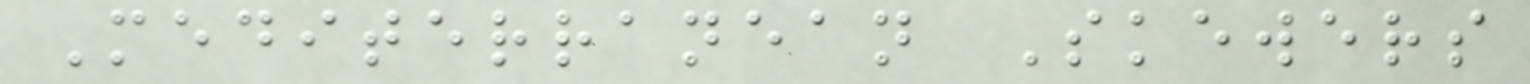Mediterranean Skewers
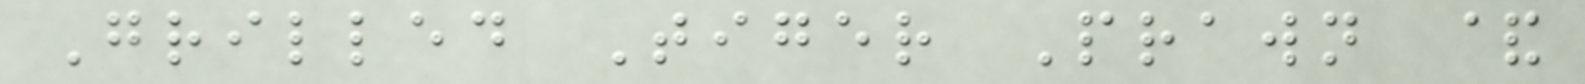Grilled Tiger Prawn &
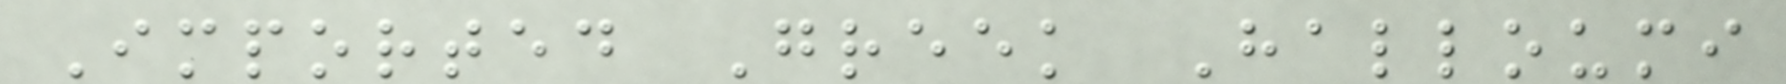Imported Greek Halloumi
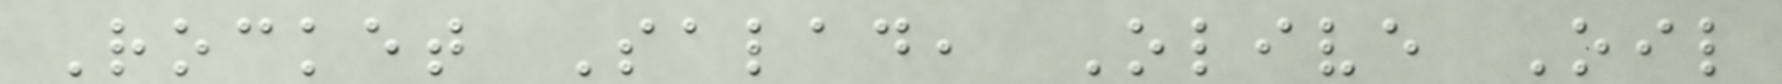Rocket Salad, Olive Oil
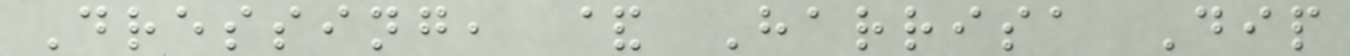Dressing, & Harrisa Dip
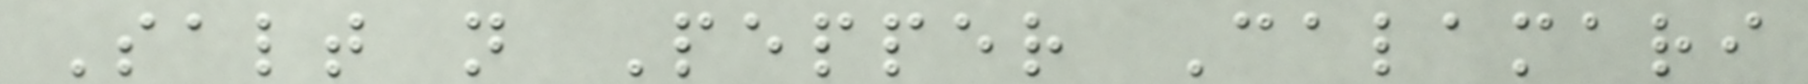Salt n Pepper Calamari
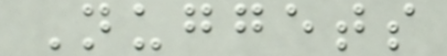Nuggets
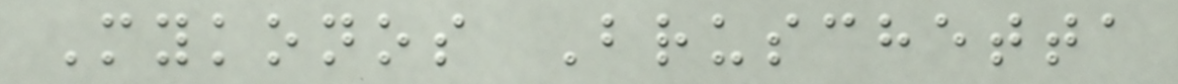Mykonos Bruschetta
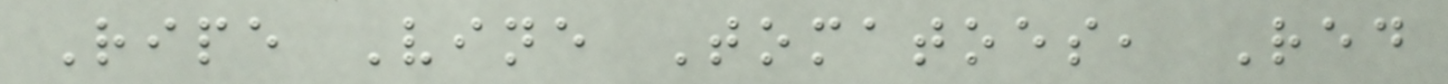Ripe Vine Tomatoes, Red
